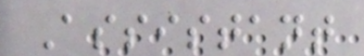Assistant
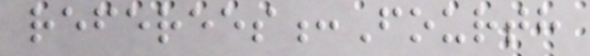referees:Fourth
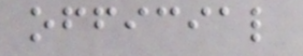official
